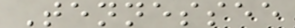Tennessee
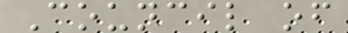Council of
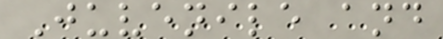Juvenile and
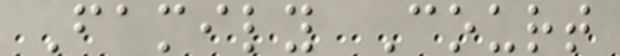Family Court
